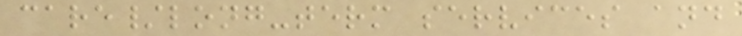care/long-term services and
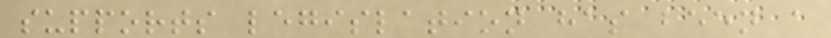supports legislation has been a
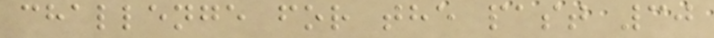challenge for the past 30
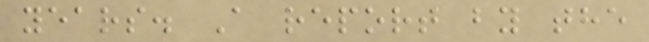years. A report by the
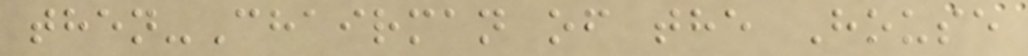then-Chairman of the House
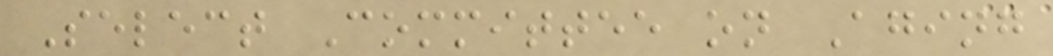Select Committee on Aging
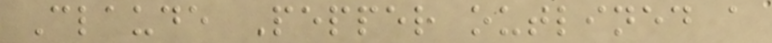Claude Pepper outlined a
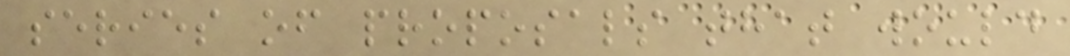series of proposals that would
